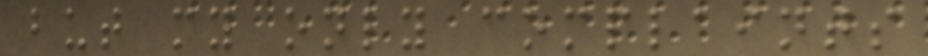but my only complaints
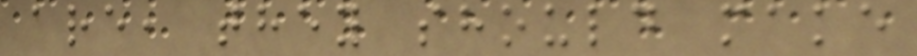are, they should make
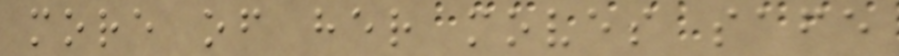more of her moves safe
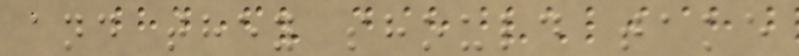and they should take
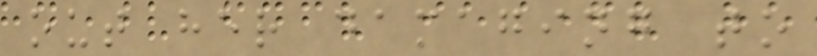out her damaging to
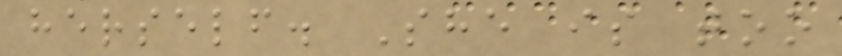herself. She is too
